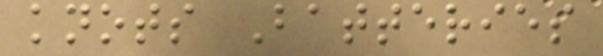knots Batteries
